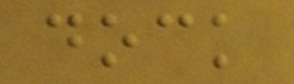dock
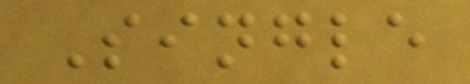Single
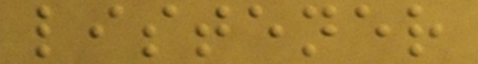listener
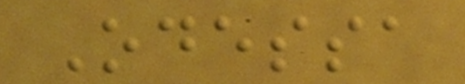Odessa
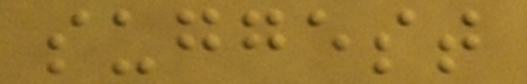suggest
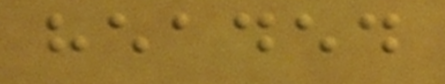headed
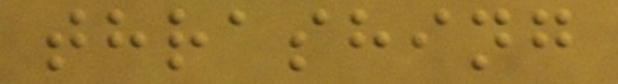thrashing
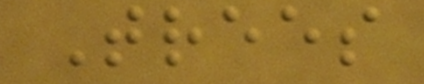Trees
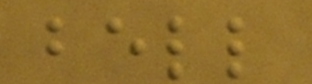bell
